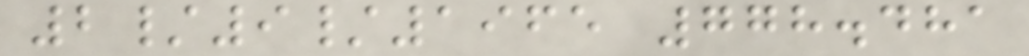2/9/1965 778.481
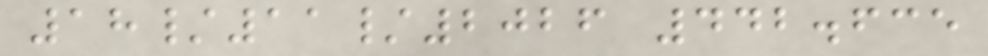18/11/2026 442.635
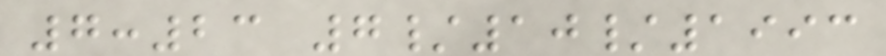7:23 7/10/1993
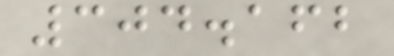304.162
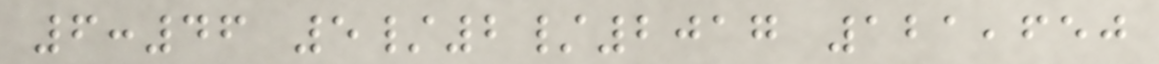6:46 5/2/2017 121,650
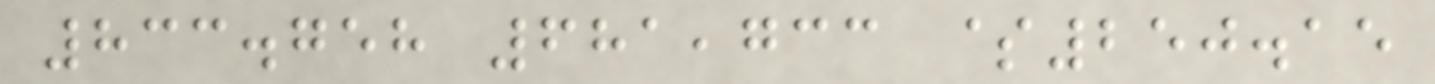833.758 681,733 $250.15
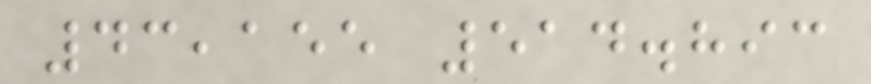43,155 514.893
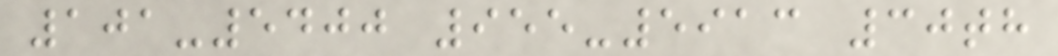101-5400 955-5913 30th
